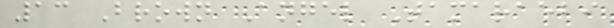13 Brown Angel Tamaraebi
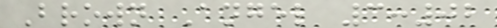Brown Angel 3:02
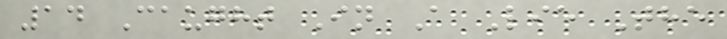14 Caught In A Lie The
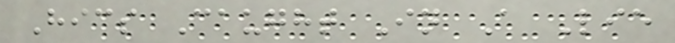Hics Caught In A Lie
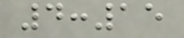4:15
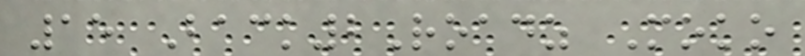15 Back2Roadz Moko
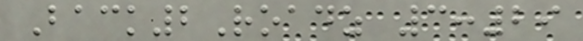Back2Roadz 3:29
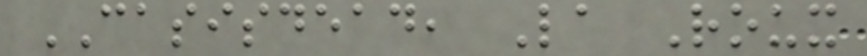CASISDEAD, La Roux
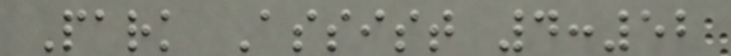Park Assist 4:52
